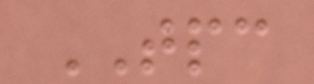TPC
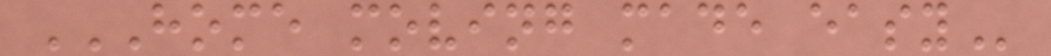HOME MOVING MADE EASY
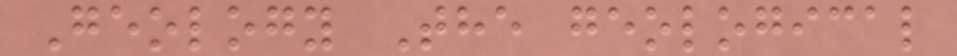Geology The geological
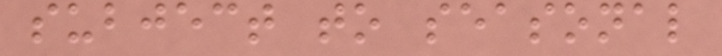subject to seasonal
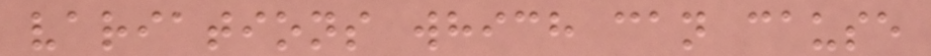variations which can cause
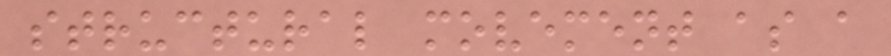structural movement as a
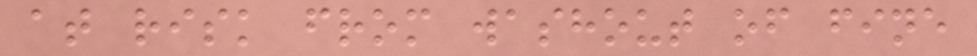at risk from washout of fine
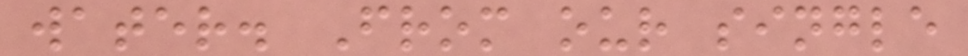water. From our single
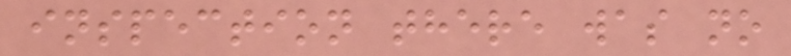inspection there was no
